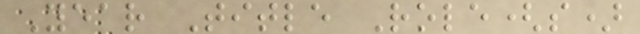Year Title Role(s)
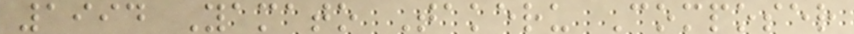1994 Yamato Takeru Composer
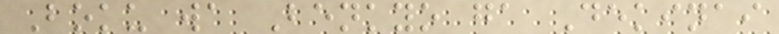Boku wa Benkyo ga Dekinai
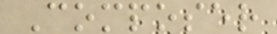Composer
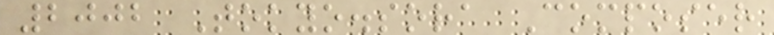2002 Tokyo.sora Composer
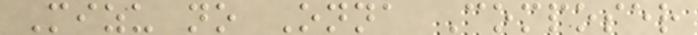Mizu no Onna Composer
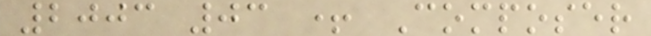2003 03 + Composer
